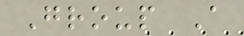Group A
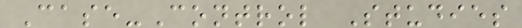Case-Control Studies
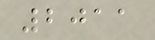2011
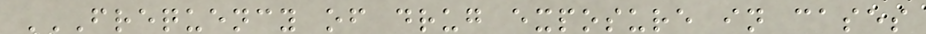FREQUENCY OF DRUG EXPOSURE IN CASES
